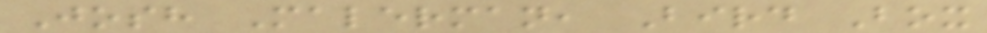Josh Malerman, Bird Box
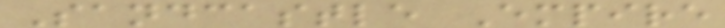Sandcastle Empire
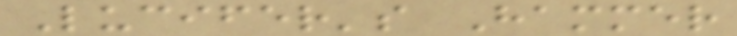Lucifer's Hammer
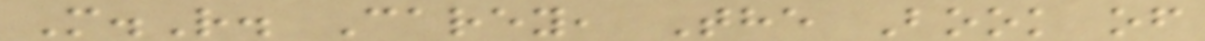M.R. Carey, The Book of
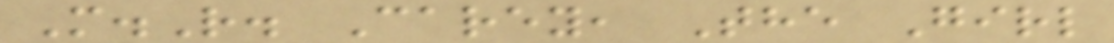M.R. Carey, The Girl
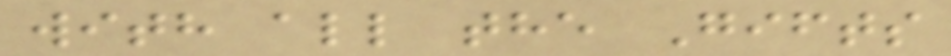with all the Gifts
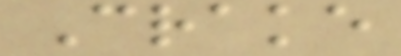Crake
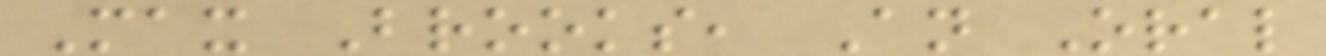Max Brooks, An Oral
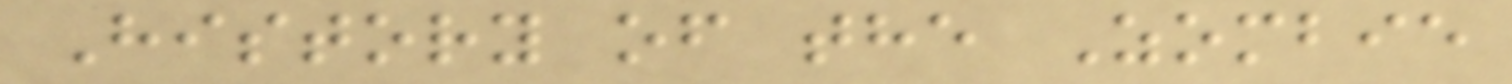History of the Zombie
